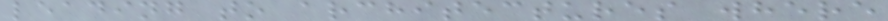leading to architectures where
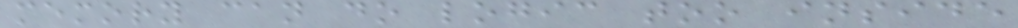memory can do logic too inside
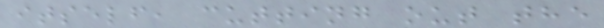itself, cutting out the
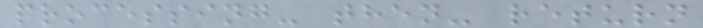processing- then- return
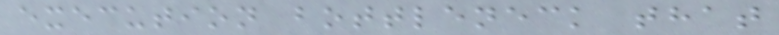execution bottleneck that
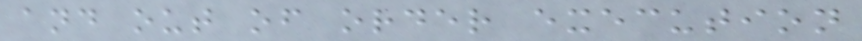and out of order execution
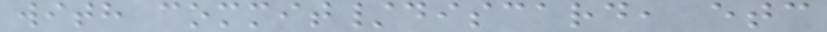with commit/discard, etc
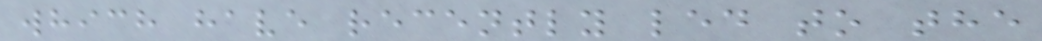which have recently led to the
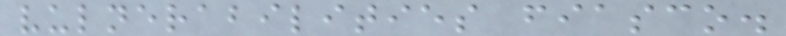vulnerabilities fiasco.
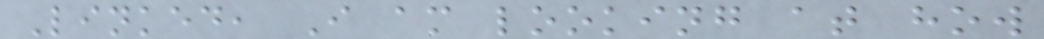Linked, I am looking at how
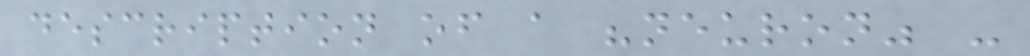description of a "neuron" -
